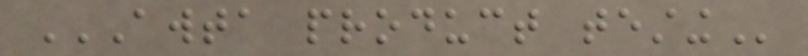AWTA PRODUCT TESTING
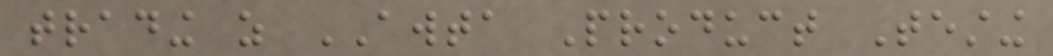trading as AWTA Product Testing
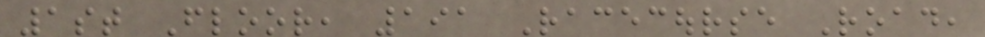1st Floor, 191 Racecourse Road,
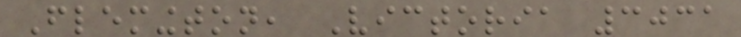Flemington, Victoria 3031
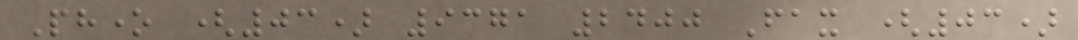Phone (03) 9371 2400 Fax (03)
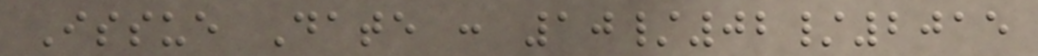Issue Date : 10/02/2015
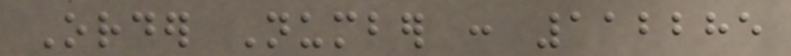Order Number : 112285
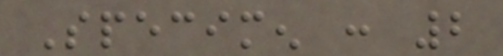Specimen : 2
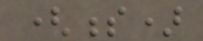(s)
